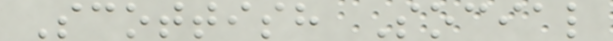Scottish Social
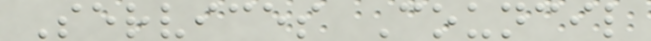Services Council
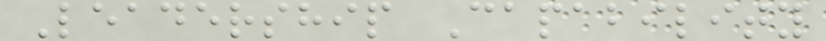Leadership Capability
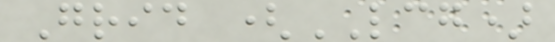Grid (LCG)
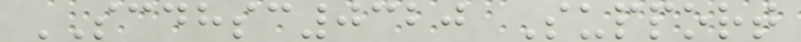SCDHSC0320 Support
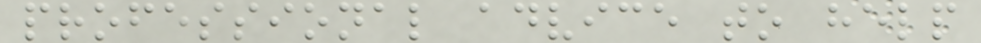professional advice to help
